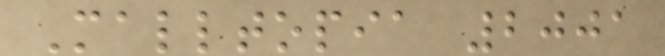Malltopia 2001
